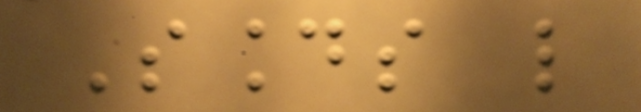Sounds like
